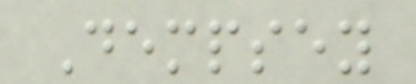Dempsey
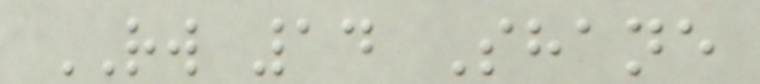RW 14 Shane
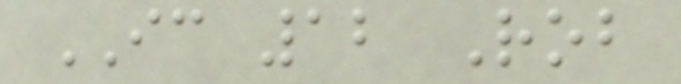IC 12 Rob
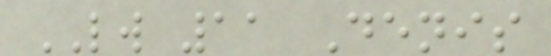LW 11 Denis
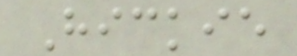Hickie
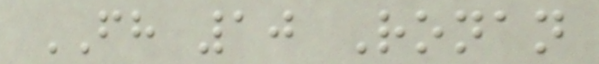FH 10 Ronan
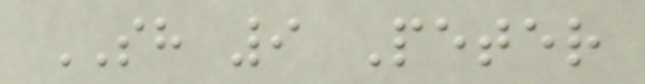SH 9 Peter
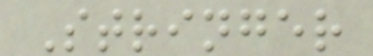Stringer
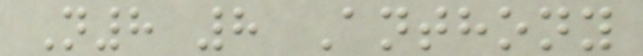N8 8 Anthony
